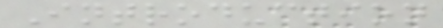Introduction
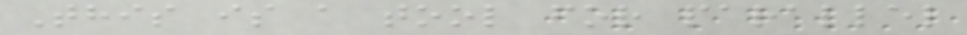This is a tool for parallel
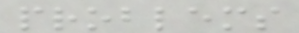problems
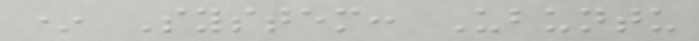* System: Ubuntu
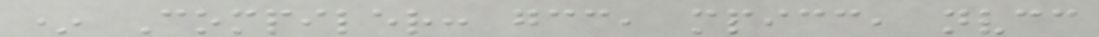* Compiler: gcc, mpicc, nvcc
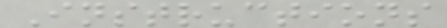Instructions
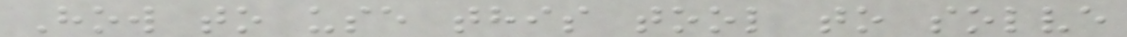How to use this tool to solve
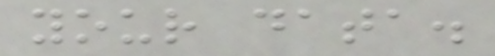your data.
